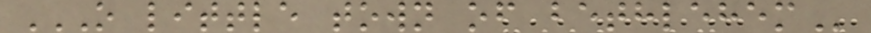O LITTLE TOWN OF BETHLEHEM
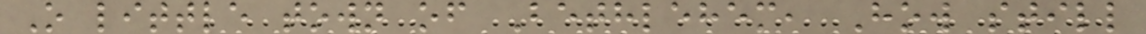O little town of Bethlehem, How still
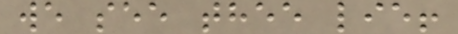we see thee lie!
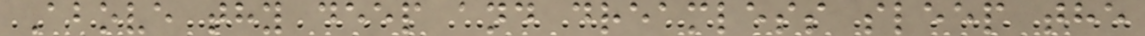Above thy deep and dreamless sleep the
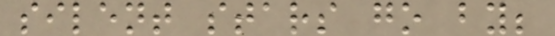silent stars go by;
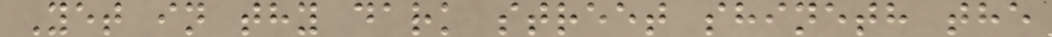Yet in thy dark street shineth the
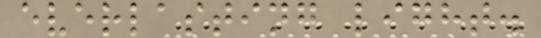everlasting light.
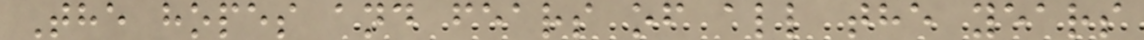The hopes and fears of all the years
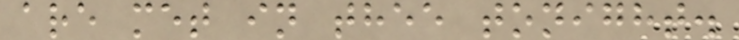are met in thee tonight.
